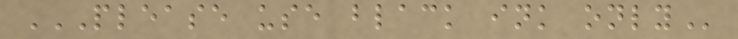PLEASE USE BLACK INK ONLY
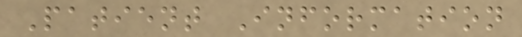Patient Information
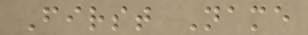First Name
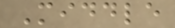Middle
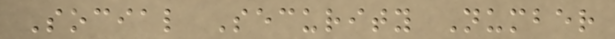Social Security Number
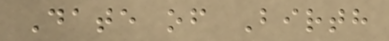Date of Birth
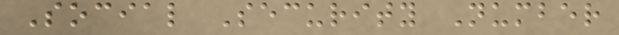Social Security Number
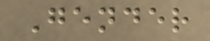Gender
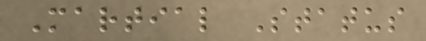Martial Status
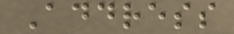Address
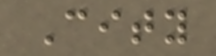City
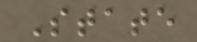State
